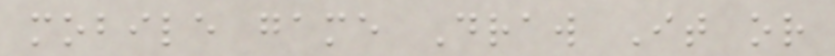mobile game Draw It or
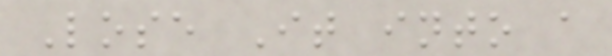Lose It into a
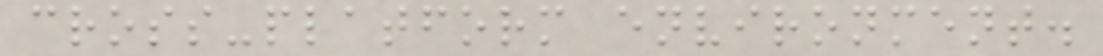cross-platform environment.
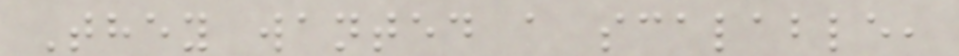They wanted a scalable,
